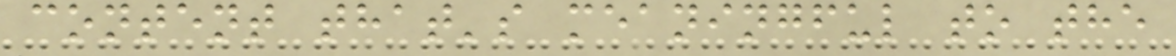content that's meaningful to the
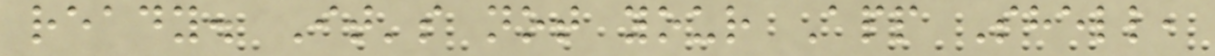ready. It's not your App Shell,
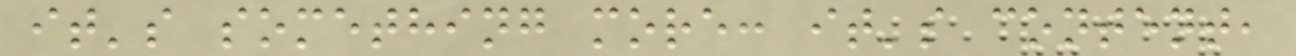it's something more: it's content,
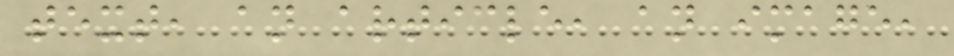text, an article, an image,
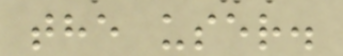the user.
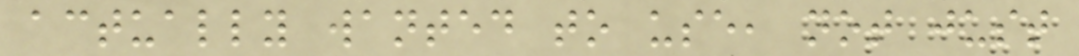actually wanted to use, not just
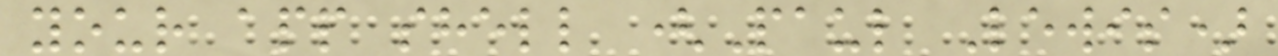your app shell (Paul Lewis)
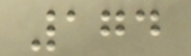174
